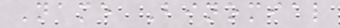Name Binomial
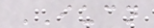IUCN
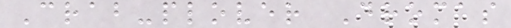Crab-plover Dromas
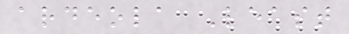ardeola Least
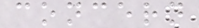concern
